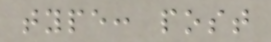type: post
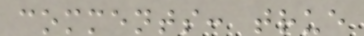comments: true
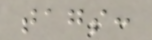tags:
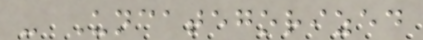- Uncategorized
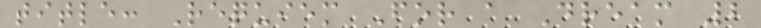title: Requiem For a Dream 2
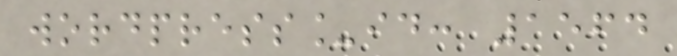wordpress_id: 1564
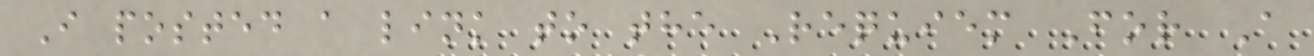I posted a link to the Requiem For A
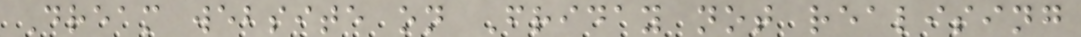Dream website on Friday not realising
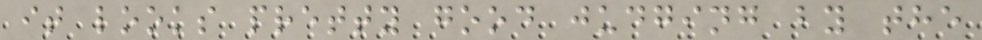it looks pretty good judging by the
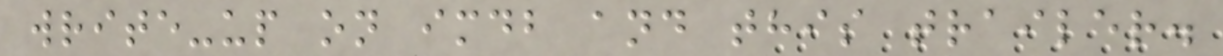write-up on imdb and this trailer.
